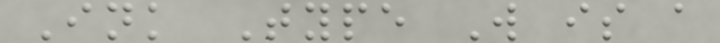Ink Type W is a
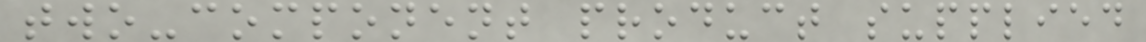two-component product supplied
